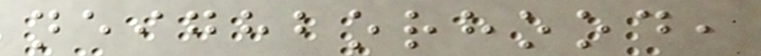neighborhood,
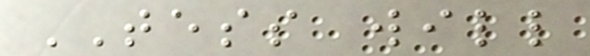TESS will
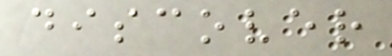discover
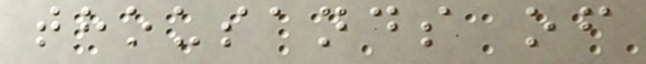thousands of
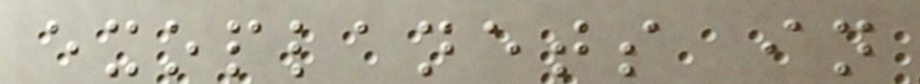exoplanets in
